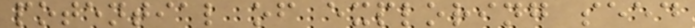potential of exploring seed
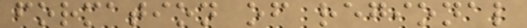formation of regional
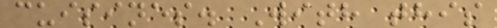cuisines. With this
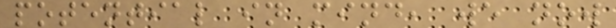potential in mind, we now
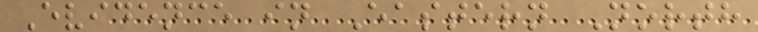Evidence in Eastern North
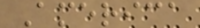America
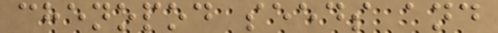chenopod seeds and
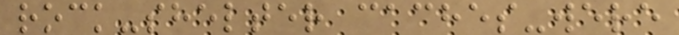rock-shelter caches-were
